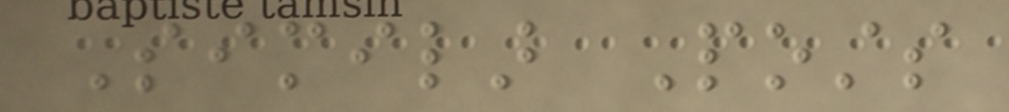Similar Posts
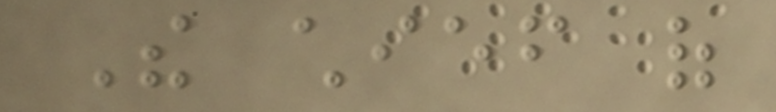The chief of
